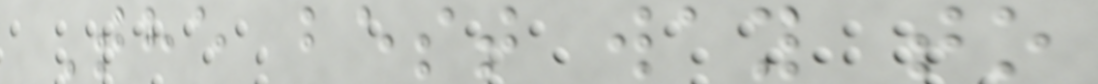The best way to
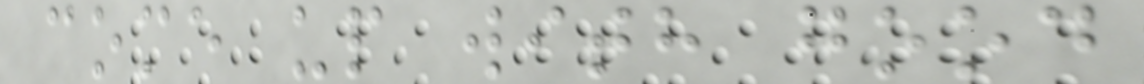come up with good
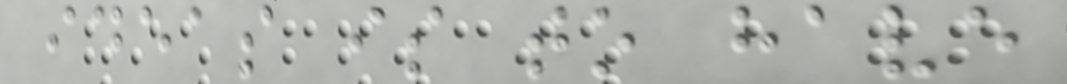ideas is to have
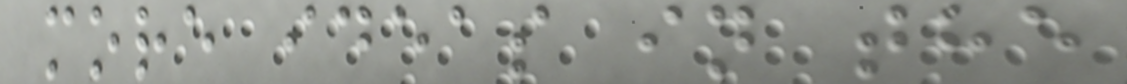more ideas in the
